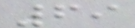69
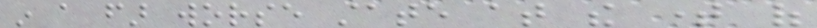in a far worse state at the time of
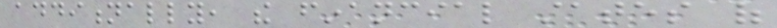additionally, the financial states of
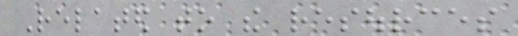Related to the resources
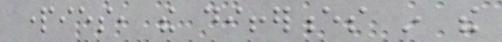parties, the differences in the
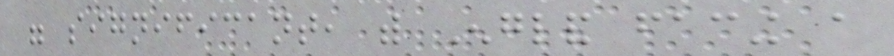were significant, with England facing a
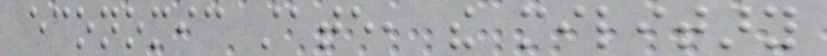economic state, the military
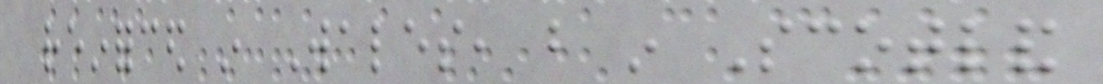reinforced in Wales, but in Scotland
